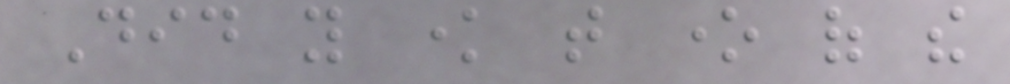Did you know that one of the
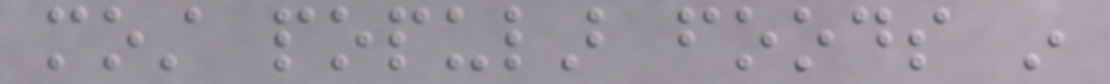most popular foods in
